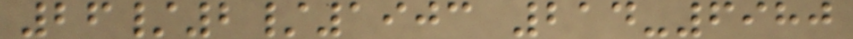26/2/1903 214-6980
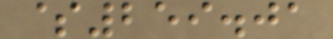$259.01
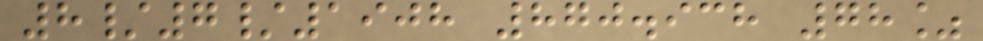8/7/1908 870.938 78%
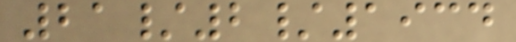21/2/1934
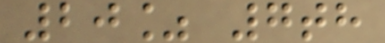20% 7th
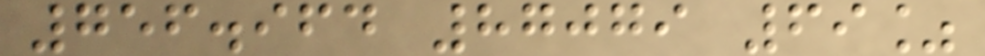756.964 87079 69%
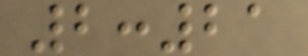2:21
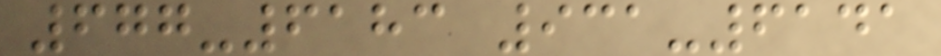677-6183 931-6141
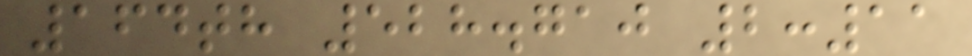164th 528.710 2:11
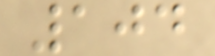104
